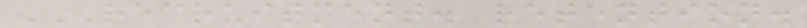RECRUITMENT. RETENTION.
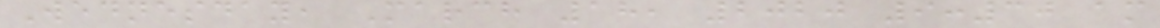Wednesday, March 18, 2020 9:30 am
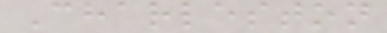Charleston
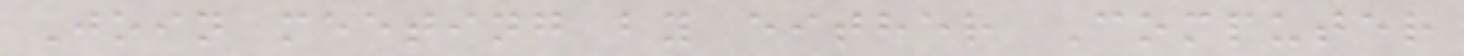Join meeting by either Computer
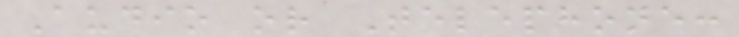Audio or Telephone:
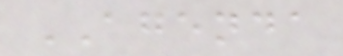AGENDA
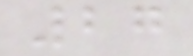27
